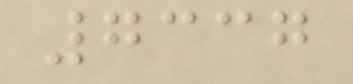7337
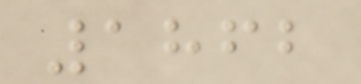1862
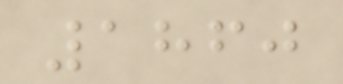1860
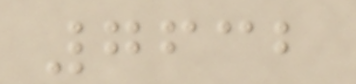7632
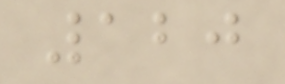120
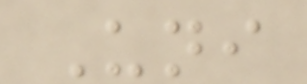Uni
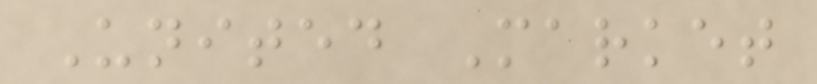United Market
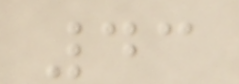43
